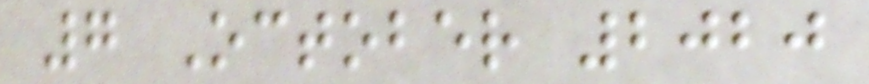7 October 2020
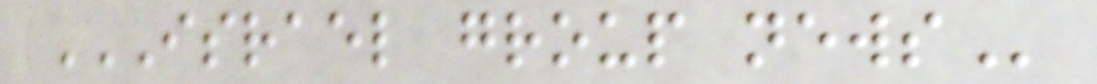ISRAEL GROUP NEWS
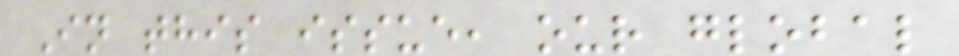In this issue, our global
